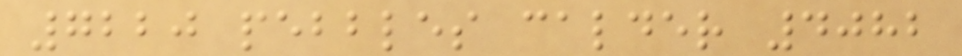7220 pebbles calder 4082
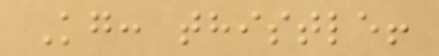Kg: thistle!
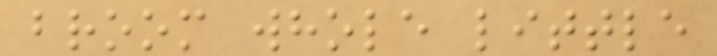broom whole little
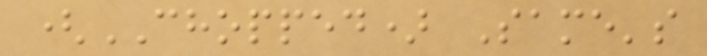(CHOPPED) Same's
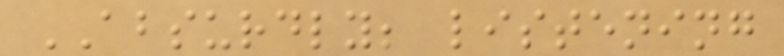ABSURDLY; listening
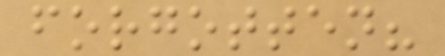forgotten?
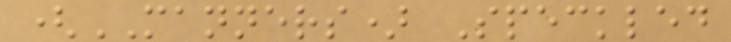(MANNERS) Speckled
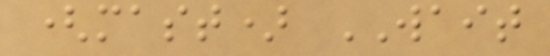(mast) WAIT
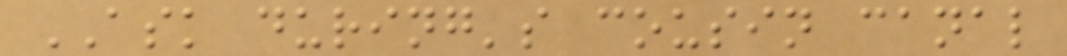ASK during's cousin canal
